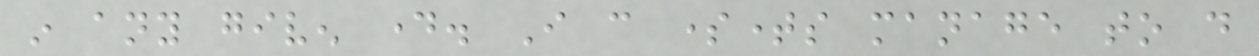in any given day. I can sometimes manage to do
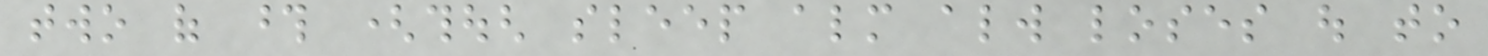two of those (though sleep almost always loses out to
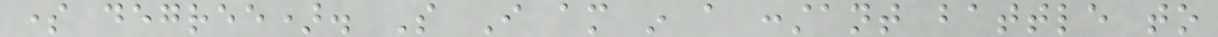some degree). So I am in a constant battle to
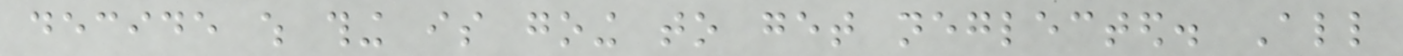decide which thing is going to get neglected. All
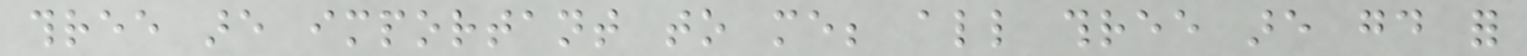three are important to me; all three are good for
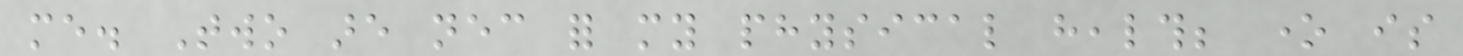me. Two are necessary for my physical health; one is
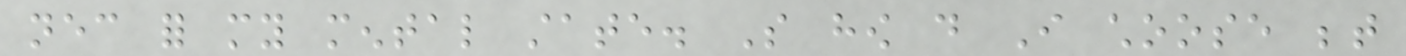necessary for my mental state. So how do I choose between
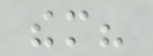them?
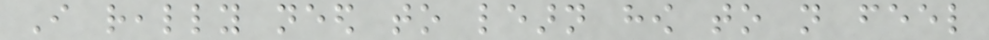I really need to learn how to not feel
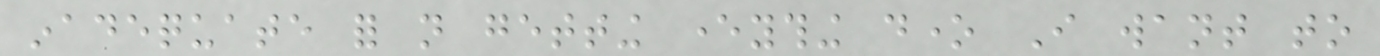inadequate for not getting everything done I want to
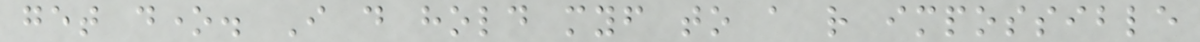get done. I do hold myself to a rather impossible
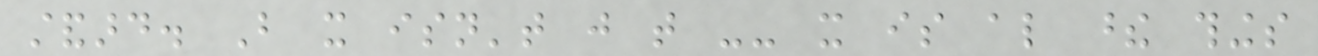standard. But it isn't just that -- it is also these things
